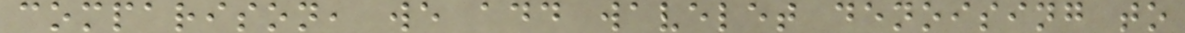comparison, we add wavelet denoising to
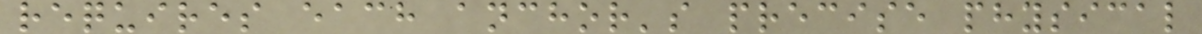requires each anchor's precise physical
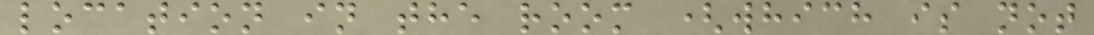location in the room (which is not
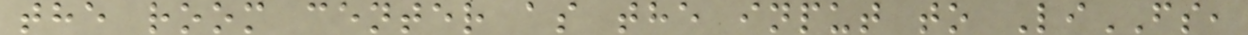the room center as the input to LiFS,
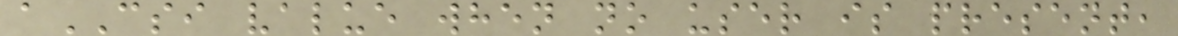aCSI value when no user is present,
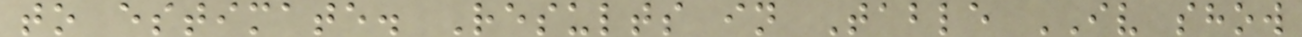to estimate. Results in Table IV show
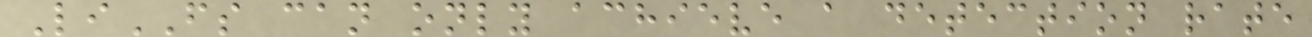LiFS can only achieve a detection rate
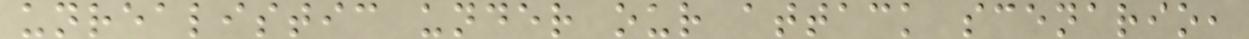unrealistic under our attack scenario,
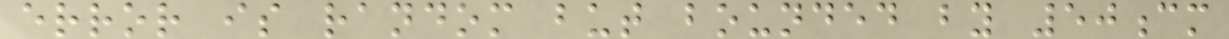error is random but bounded by 50cm
